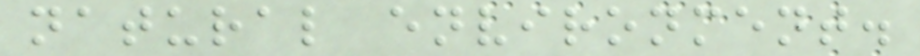natural environment.
